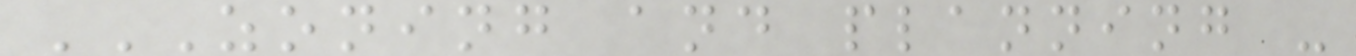ZONING AND PLANNING -
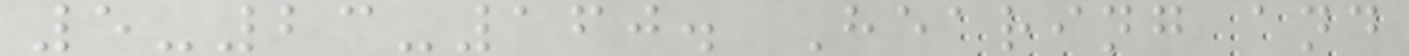5-23-160. Hearing and
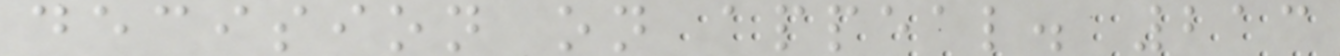decision on appeal. 213
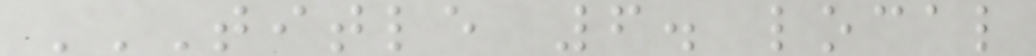TITLE 6. LOCAL
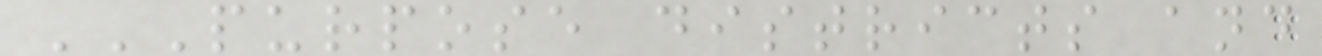PURPOSE DISTRICTS AND
